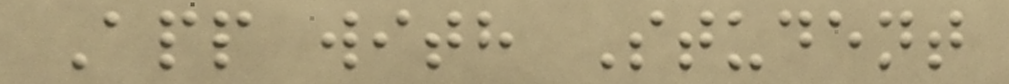App with Student
